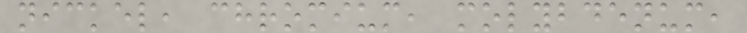nickel, chromium, molybdenum,
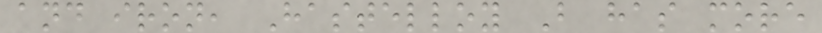and iron, Hastelloy B has more
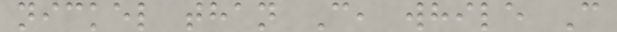nickel than C, while C
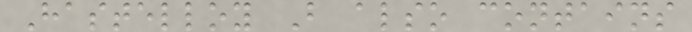Hastelloy B also contains
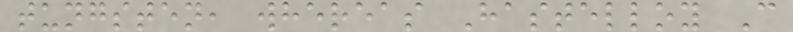tungsten, whereas Hastelloy C
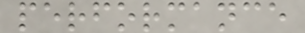performance
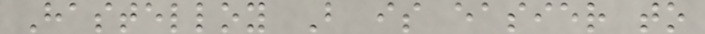Hastelloy B is easier to
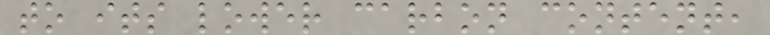to its lower carbon content,
